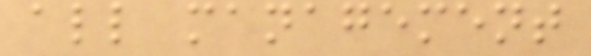all management
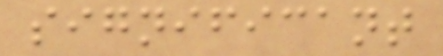significant
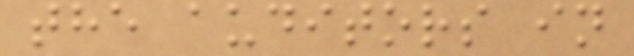the auditors in
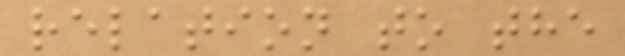relation to the
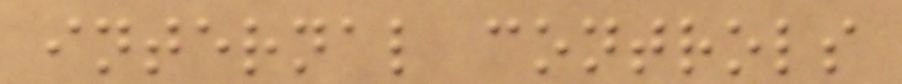internal controls
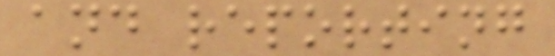and reporting
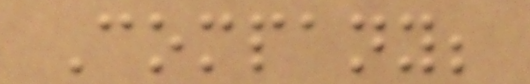Company;
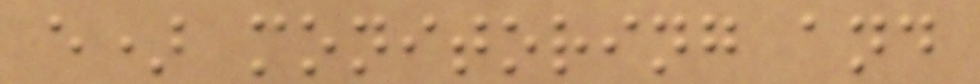e) monitoring and
